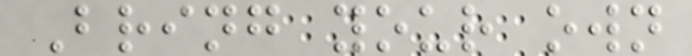Bring your own
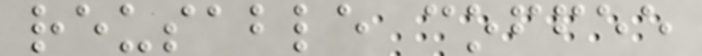reusable coffee
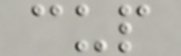cup
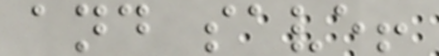and save!
